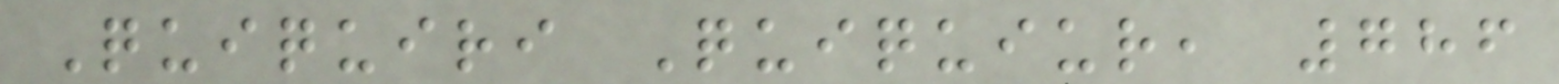Quiquiri Quiquiur, 786
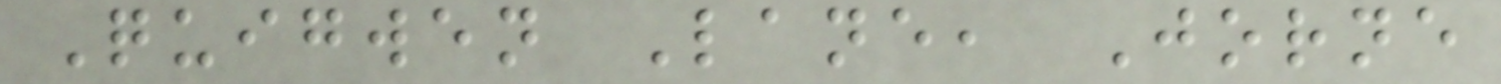Quigwen Lane, Jorne
